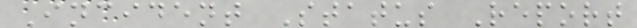Incident Status Report
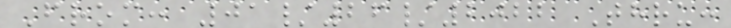From: 01/26/2022 Thru:
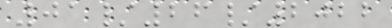01/26/2022
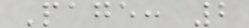Page: 2
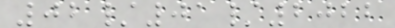02/01/2022
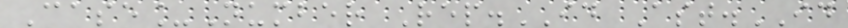Case_Number Rep.ID Ast.ID
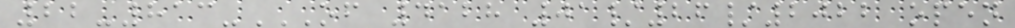22-813-OF 4128 01/26/2022 OPEN
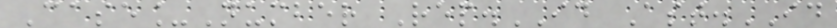Case_Number Rep.ID Ast.ID
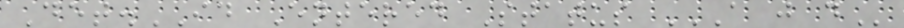Det.ID Entered Status A J D
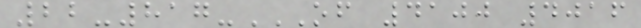22-817-OF 4100 4016
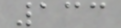133
